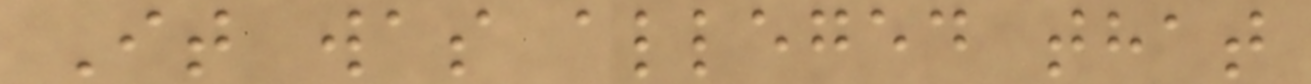It was alleged that
